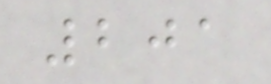201
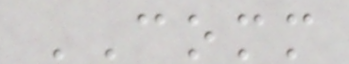COMM
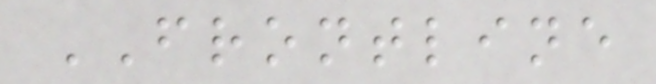FRONTLINE
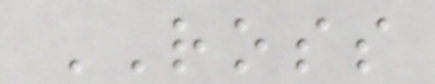ROSS
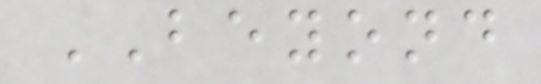BEYOND
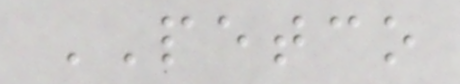PETCO
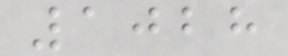1028
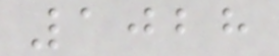1028
